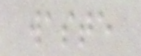waste
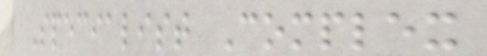Specialist Complex
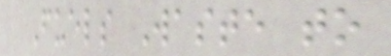Fuels Waste to
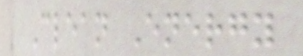Clean Energy
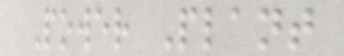Power Plant
